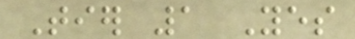Tier 1 Yes
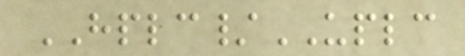HPLC/UPLC
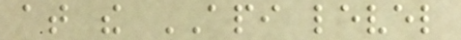at the API level
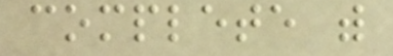complete with
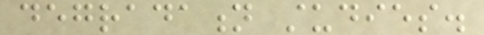degradation studies.
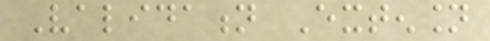Validation Extension
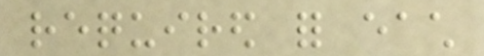required for each
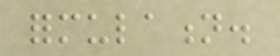formulation.
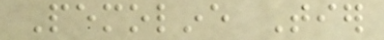Pemoline Tier
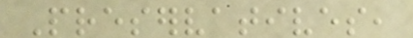Preservatives,
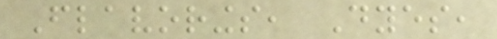Flavorings, Dyes,
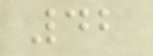42
